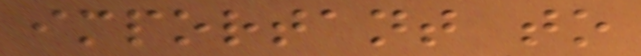important to
